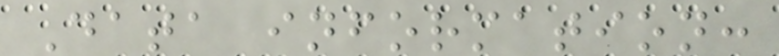Data information:
